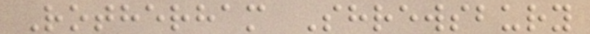Rotherham Shrewsbury
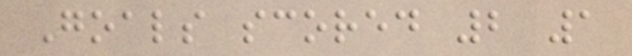Goals scored 2 1
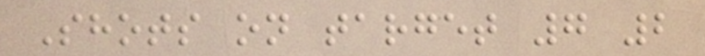Shots on target 7 2
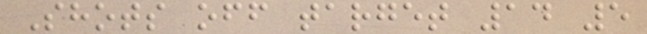Shots off target 14 5
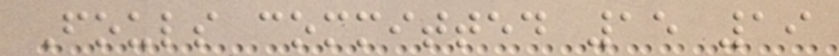Fouls committed 15 19
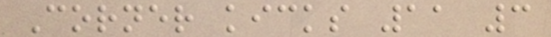Corner kicks 11 3
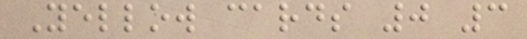Yellow cards 0 3
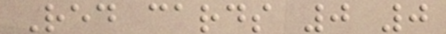Red cards 0 0
